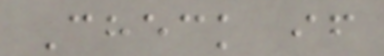Check if
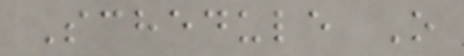Schedule O
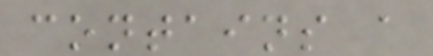contains a
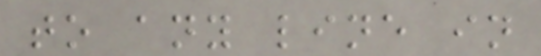to any line in
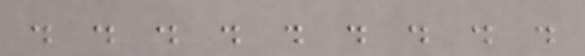. . . . . . . . .
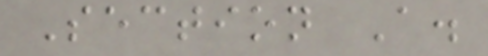Section A.
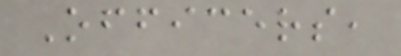Officers,
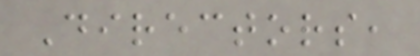Directors,
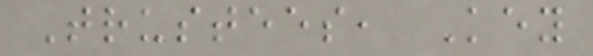Trustees, Key
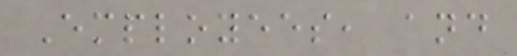Employees, and
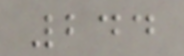244
